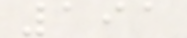191
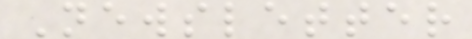Newsletter
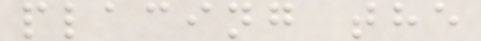placing the
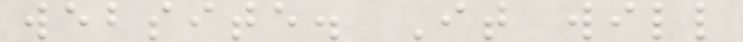website. It will
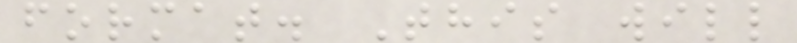format. This will
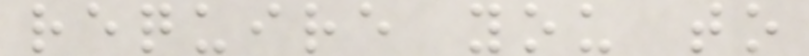require you to
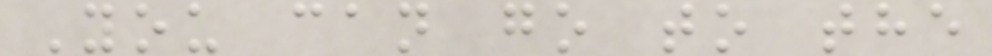You can go to the
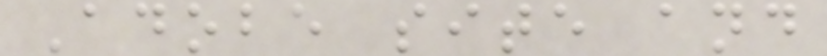Adobe site and
